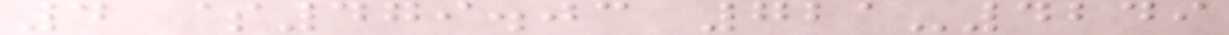4 $479.03 721-4249
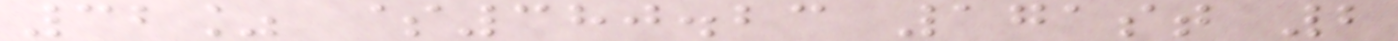32% $380.23 171st 2
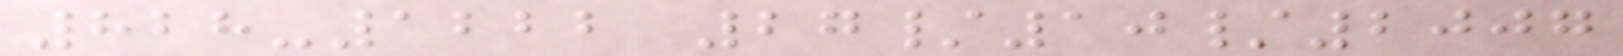828-1222 27/10/2007
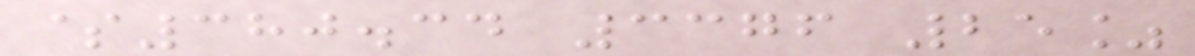$380.34 3376 25%
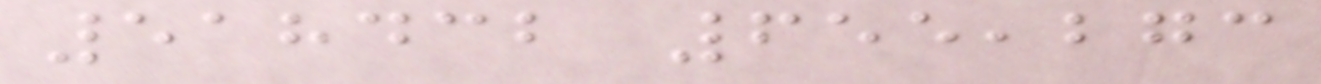518432 655,273
